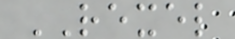REXEL
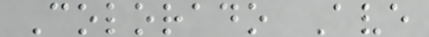Colorado Ave
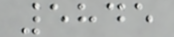5845
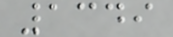1349
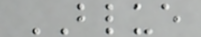BLUE
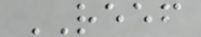REEF
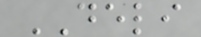DELI
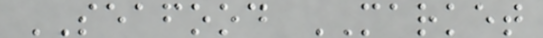SEAFOOD MARKET
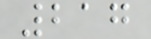217
